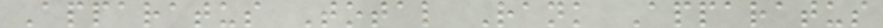Apparatus Total Rank Apparatus
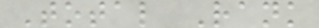Total Rank
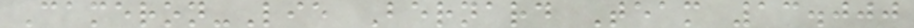Cameron-Lie Bernard Team 13.000
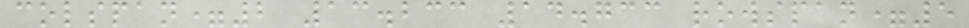colspan=2 13.233 14.733 rowspan=5
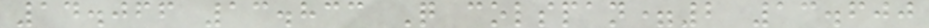14.066 13.833 Q colspan=2 13.600
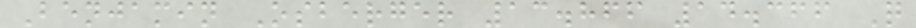Benjamin Osberger 13.866 14.366 Q
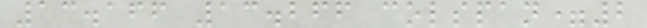13.166 13.266 colspan=2
